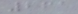261
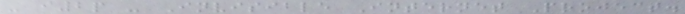- i2p - Invisible Internet Project.
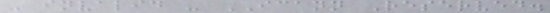- invalid - ICANN Reserved.
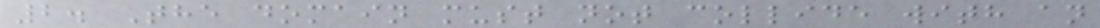2. The domain must not collide with an
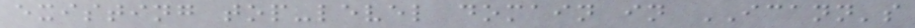existing top-level domain in ICANN's
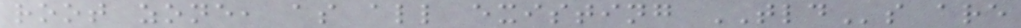root zone, as all existing TLDs are
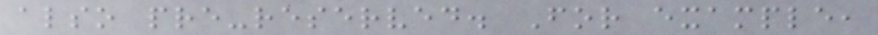also pre-reserved. For example,
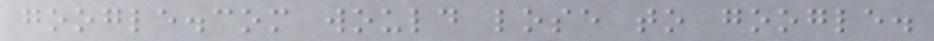google.com would lose to google.
